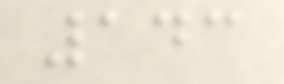143
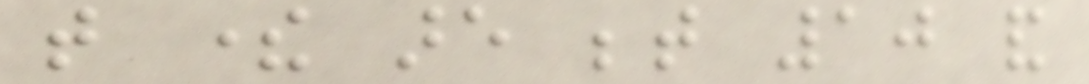that there are between 10 and
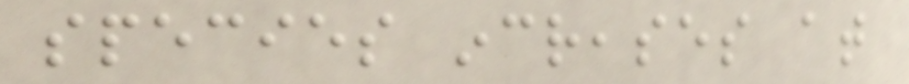species increases at
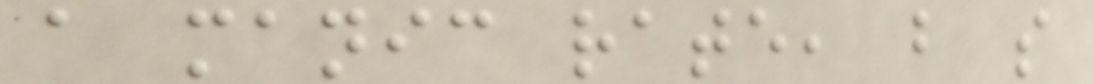a manic rate, but so
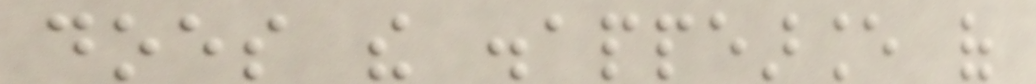does the disappearance of
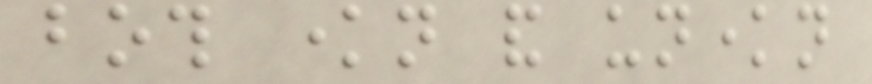both known and unknown
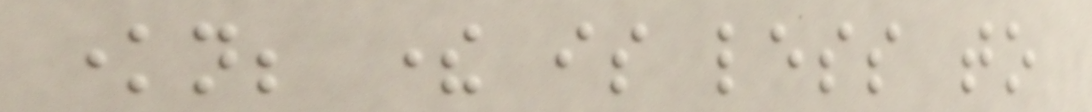known; there is less to
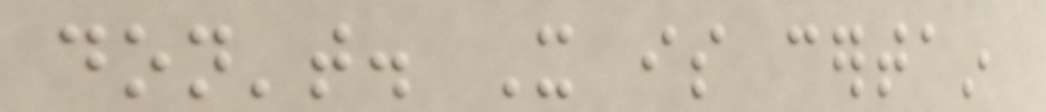don't. It is certain
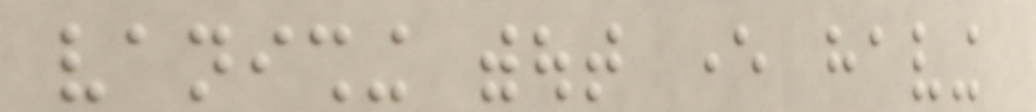vanishing without ever having
